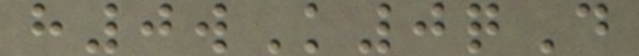h0wK0qD
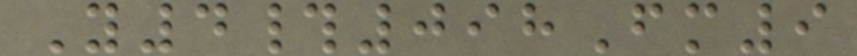Y4#098Fm9
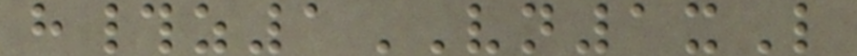h#z1VN1xL
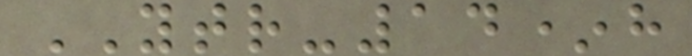YTR-14*h
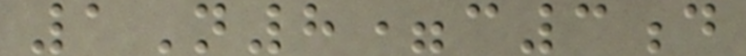1N8=c3d
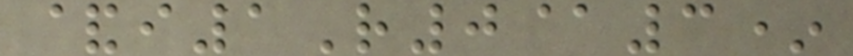&i1R0@3*
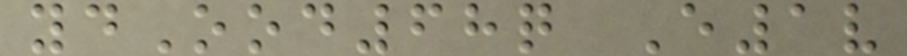ydOod68q E1v
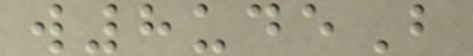w8udeB
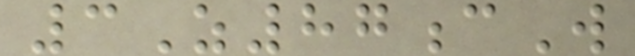3Z87cW
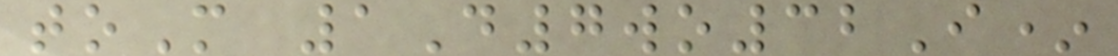toM 1D7wo32I*
